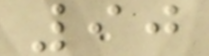90
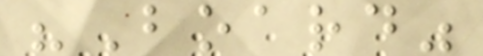"Board"
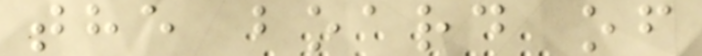the board of
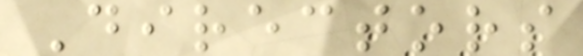Directors
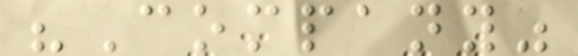"Company"
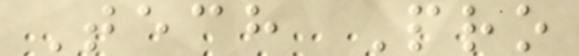Tech Pro
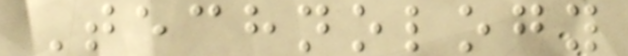Technology
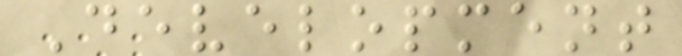Development
